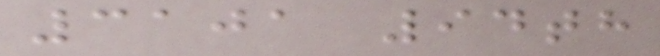3101 94th
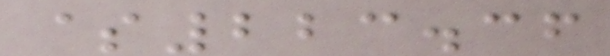$223.36
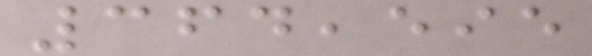364,595
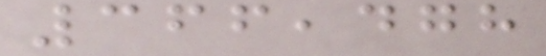366,478
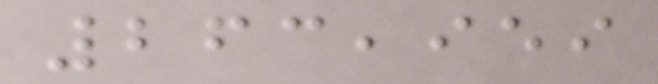263,959
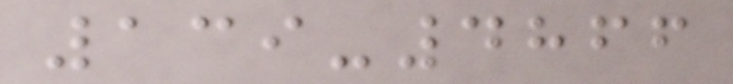139-4866
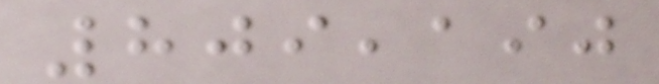809,190
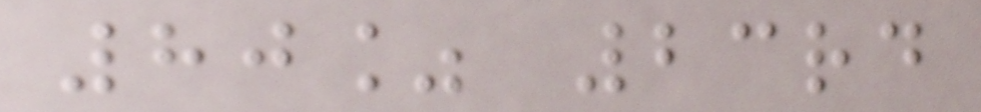80% 23rd
